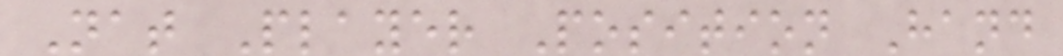Nat Player Position Hand
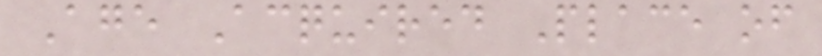Age Acquired Place of
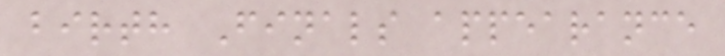birth Finals appearance
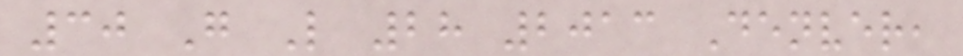30 G L 28 2013 Denver,
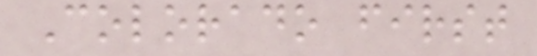Colorado first
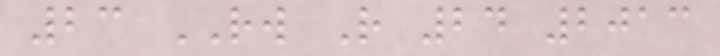23 RW R 24 2013
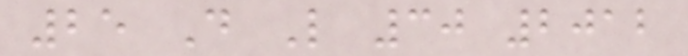25 D L 30 2012
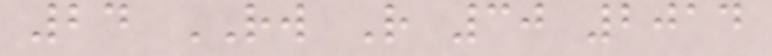24 RW R 30 2014
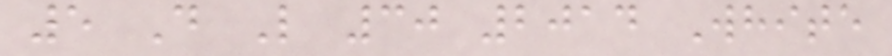5 D L 30 2014 White
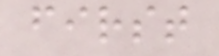first
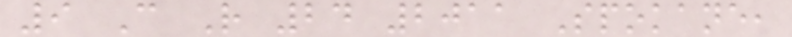9 C R 24 2011 Spokane,
